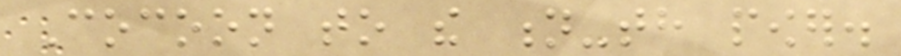Cocoon to the n-th power.
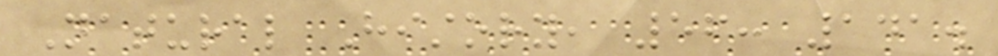Natural History, 56: 141.
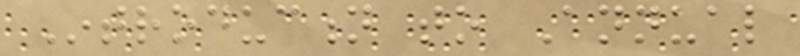Introduction to Annual
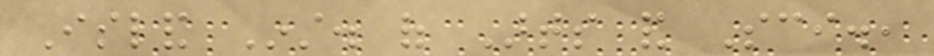Island Inst. of Arts and Sci.,
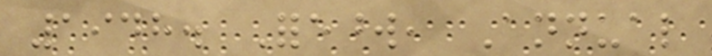1948. Foreword, Annual
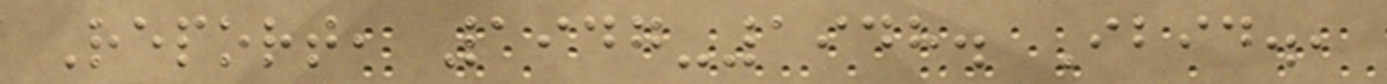Report, 1947-1948. Ibid.,
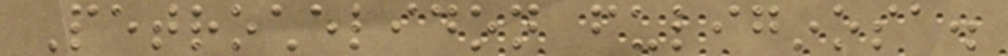Petrochelidon fuliginosa.
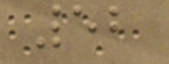52
